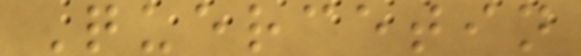Quercetin
